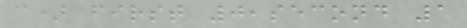c) first 0,second 1
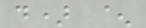d) ^
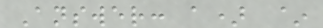Answer: a) ~
